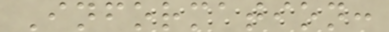Information:
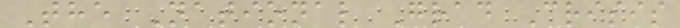The National Grad Crisis
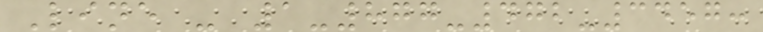Line - 1-877-472-3457:
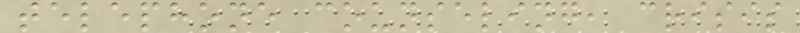telephone counseling, crisis
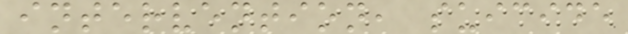intervention, suicide
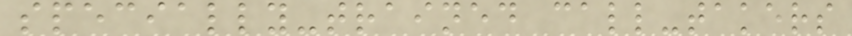specially-trained call-takers
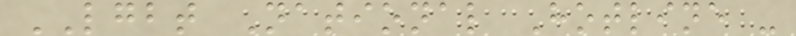LGBT National Hotline -
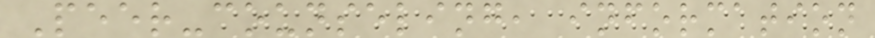Peer-counseling, information
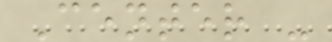Center -
